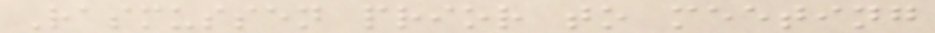Rasmussen prior to meeting
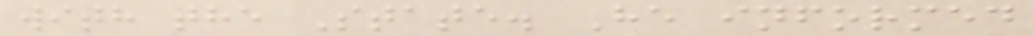with the State. He informed
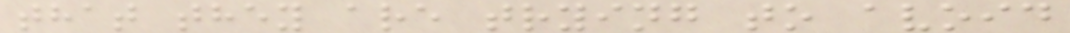that they are trying to avoid
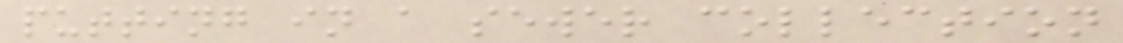putting in a sewer collection
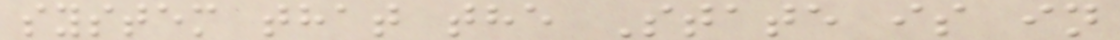system that the State is in
